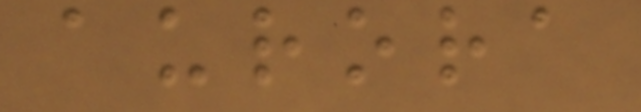aurora
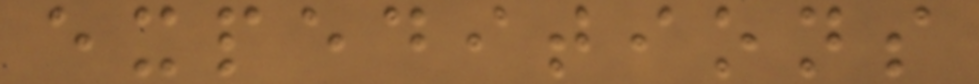expeditions
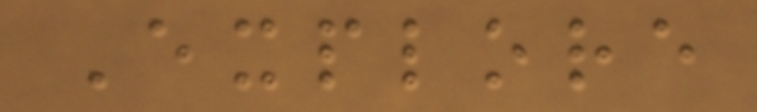Explore
